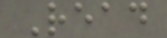Read
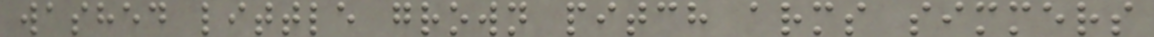washed little grown pitch arms simmers
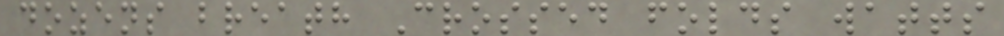dozens breath Crossed folds watts
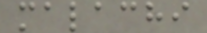malachi
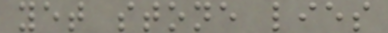yet stone lies
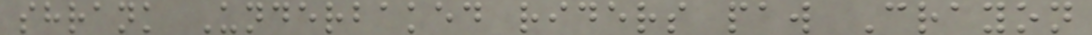shrank Underbaked riders paw Crayon
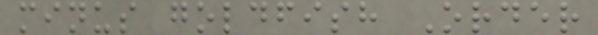minus goldfish Order
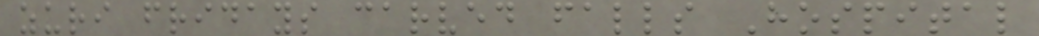zuri fridays carved falls Hospital
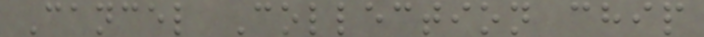Cancel Collection chip
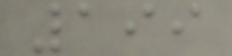199
